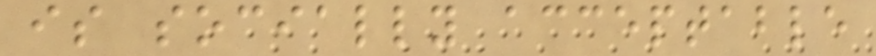is socially acceptable
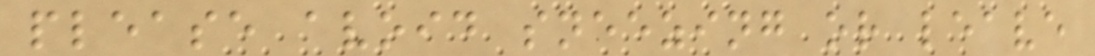please avoid sneezing or leave
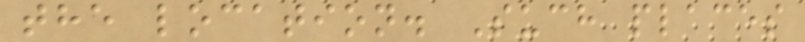the location. Such places
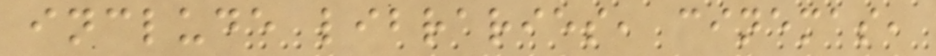include libraries, cinemas,
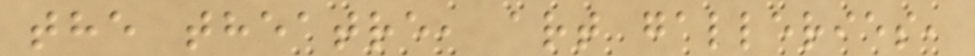the theatre, art galleries,
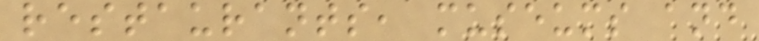restaurants, museums and
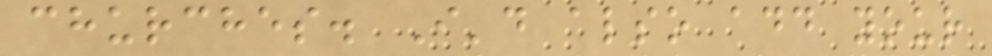churches. I'd also add your
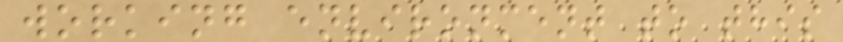working environment to this
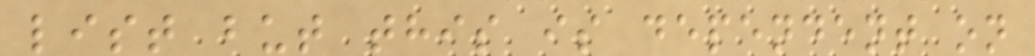list but this is dependent on
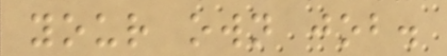your own job.
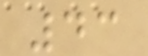43
